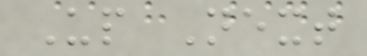Up Next
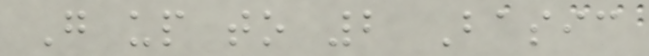Go up to 2 Basic
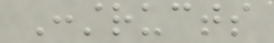Constructs
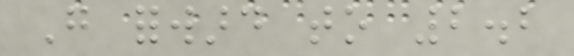Go forward to 2.2
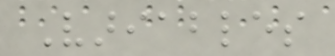Variables
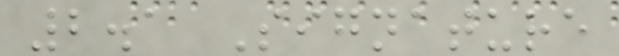2.1 Signature
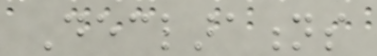Declarations
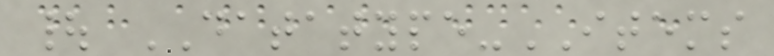| DATATYPE-ITEMS
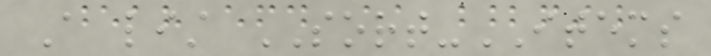A list SORT-ITEMS
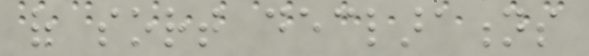of sort declarations
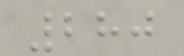280
